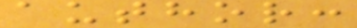author:
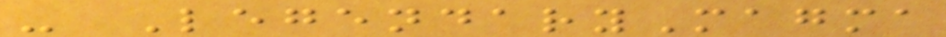- LegendaryMagma
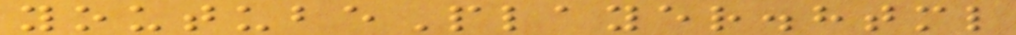youtubePlayer.html
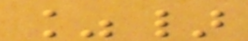%}
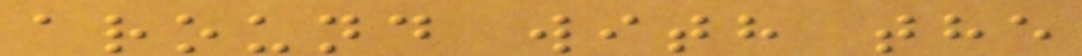around with the
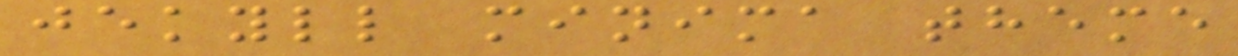jekyll minima theme
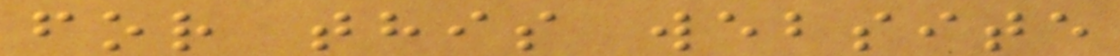for this website
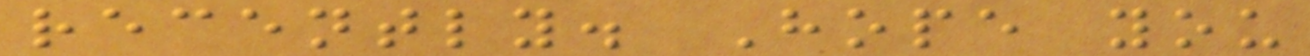recently. Hope you
